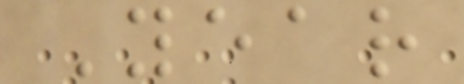Year
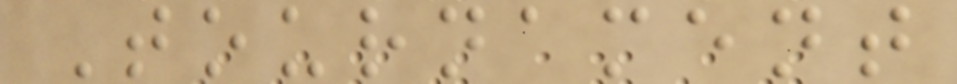Tournament
